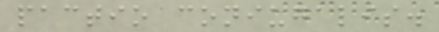pactio coniugalis.
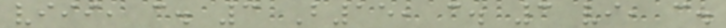viii, c. 3 B15, c. 3 vi, c.
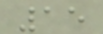15
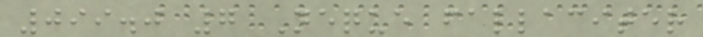099.0 7 Neque fallaciter
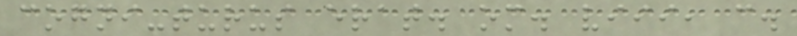cogni-turus erat. om. viii, c.
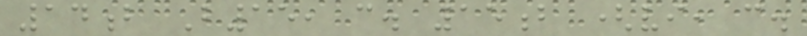14b B15, c. 15b (vi, c.
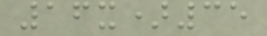16x)35
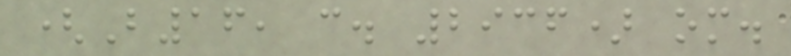(B16, c. 2936) om.
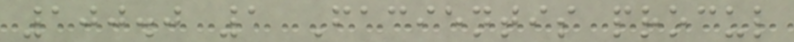100.0 1 Facientis procul
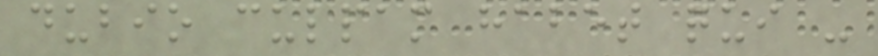dubio culpam habet qui -
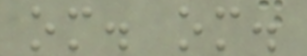om. om.
